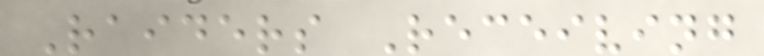Raiders Receiving
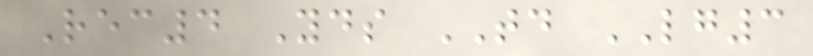Rec4 Yds TD LG3
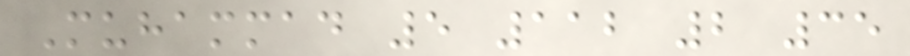Muhammad 5 112 2 35
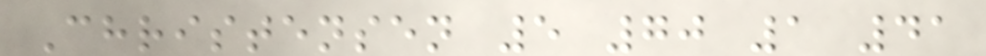Christensen 5 70 1 41
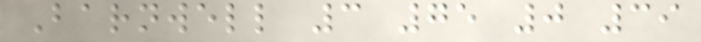Barnwell 3 75 0 39
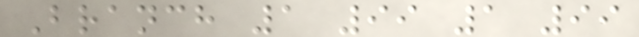Branch 1 99 1 99
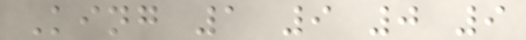King 1 9 0 9
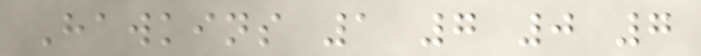Hawkins 1 7 0 7
